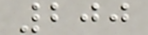200
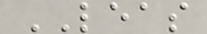LEAS
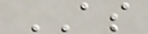AS
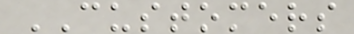CUSTOMERS
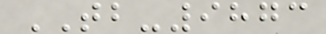TB-9873
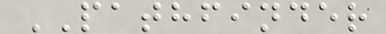PATHFINDER
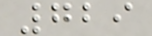729
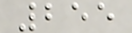255
